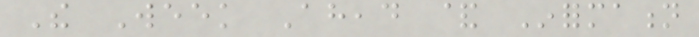The Week Ahead & Information
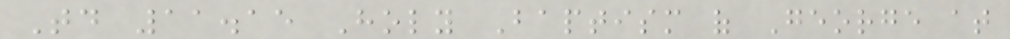Today 11.15 Holy Baptism of George at
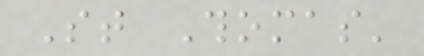St Thomas'
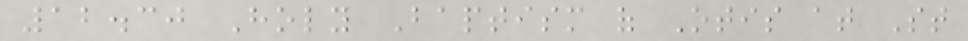12.30 Holy Baptism of Otis at St
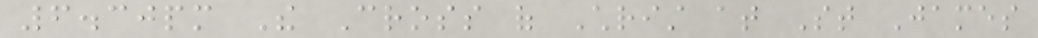6.30pm The Cross of Christ at St James
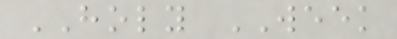HOLY WEEK
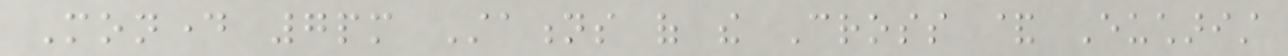Monday 7pm Stations of the Cross & Eucharist
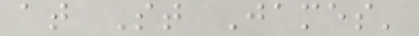at St James'
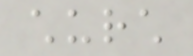church
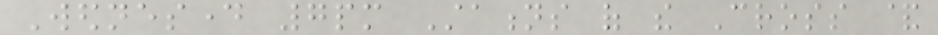Wednesday 7pm Stations of the Cross &
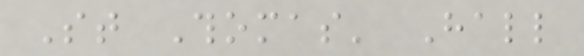St Thomas' Hall
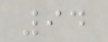94
